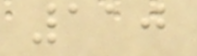110
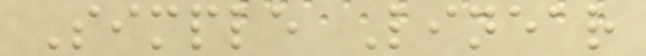Simple Linear
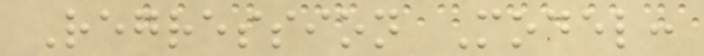Regression Model:
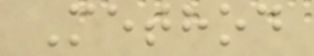Method
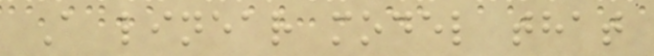A linear model that
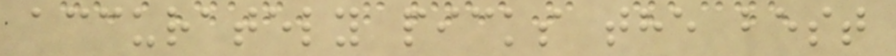accurately picks the best
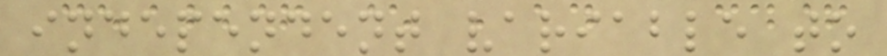independent variable to
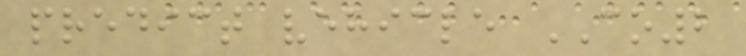predict vehicle CO2
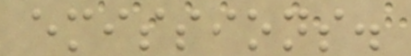emissions.
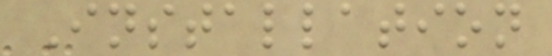Installation
